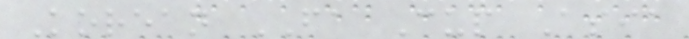Korean FA Cup Asia
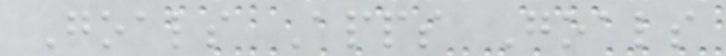Goals Apps Goals
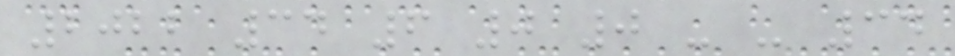2022 34 6 0 0 - - 34
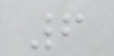6
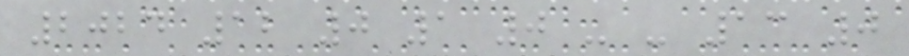2024 12 0 1 0 - - 13 0
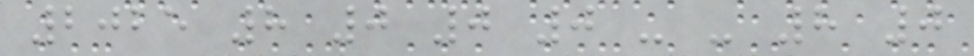2025 8 0 0 0 - - 8 0
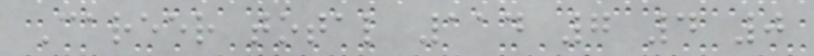Career total 114 7 4 0
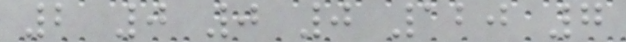2 0 0 0 120 7
